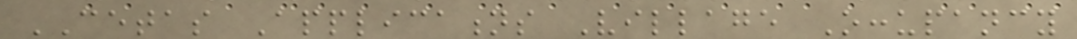CETAS Applications Village Occupancy
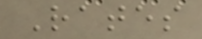Rates
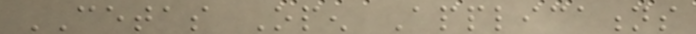CETAS Open Applications
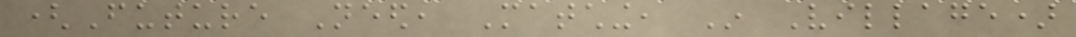(Future Need, Matching, In Village)
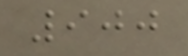900
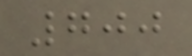700
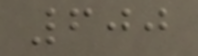600
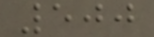500
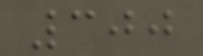300
